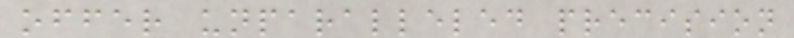offer unparalleled precision
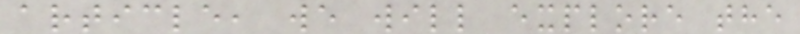article, we will explore the
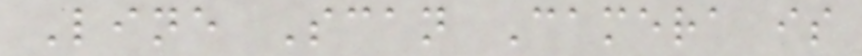Line Scan Camera is
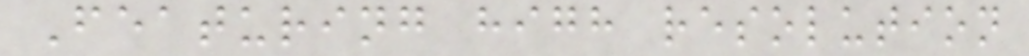Featuring high resolution
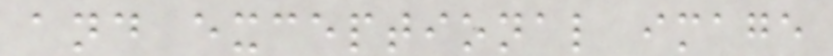and exceptional image
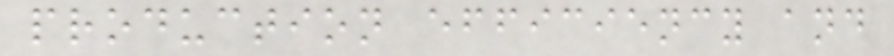production efficiency and
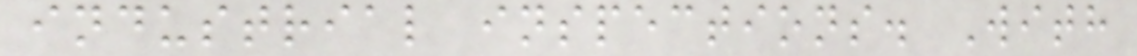industrial inspections. With
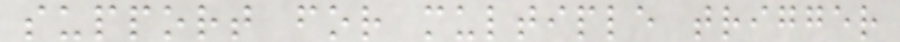support for multiple trigger
